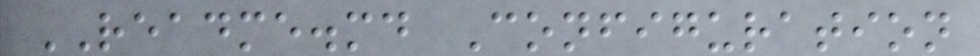README.md Configuration
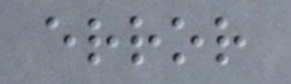error
